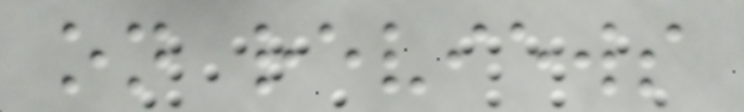on reviews
